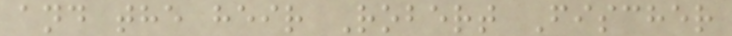and the heir Robert Fischer
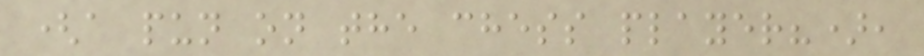(a pun on the chess player?),
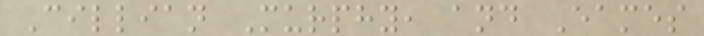Cillian Murphy, and Eames
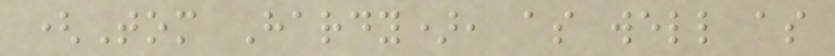(Tom Hardy), as well as
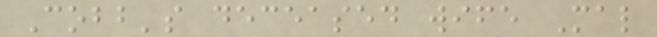Cobb's deceased wife Mal
